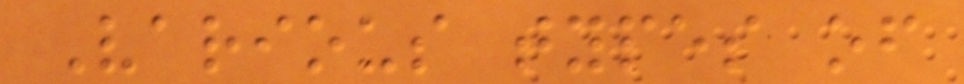Various types of
